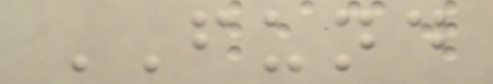FUND
